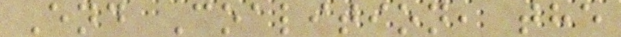End Coalition, the
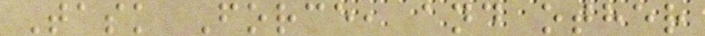Task Force, and other
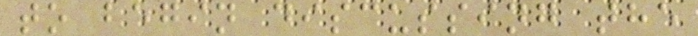to begin discussing the
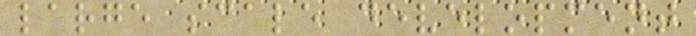large scale development
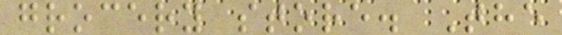grocery store. The
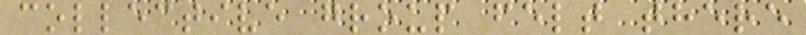collective group felt there
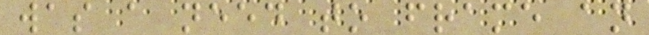was a need to frame an
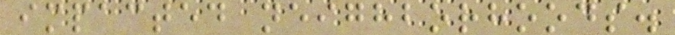impacted neighborhoods.
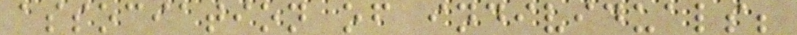association of individuals;
